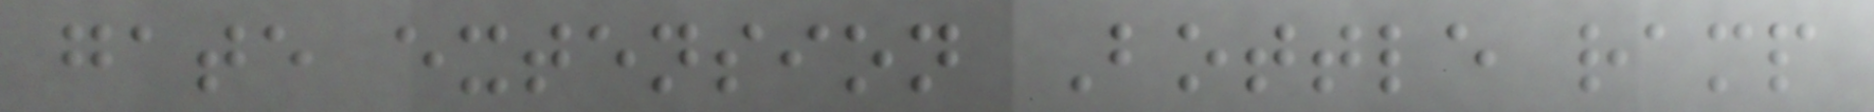gate extension Bottle ramp
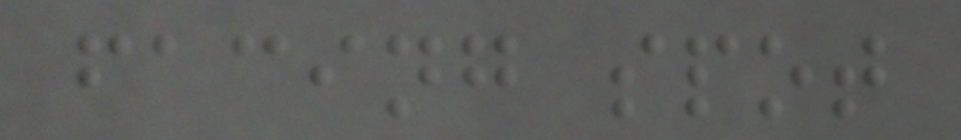facing spot
